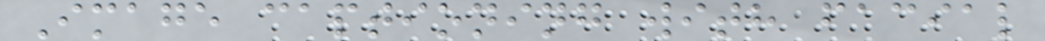Image captioning with facial
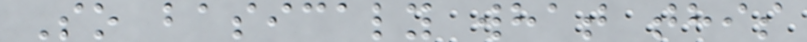So basicaly what this
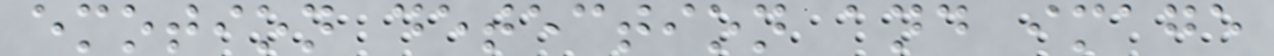emotion detection and image
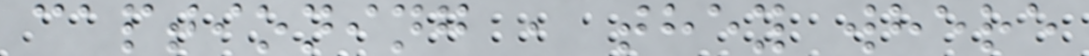captioning , they where
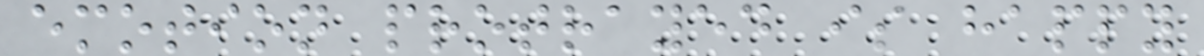emotion protrayed is happy
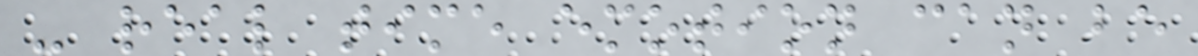- real time emotion can be
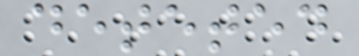deteted
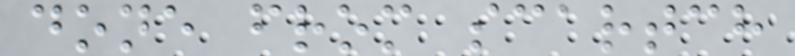done from scartch
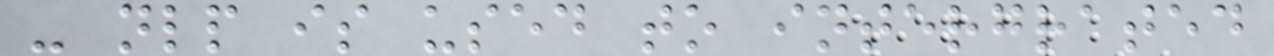- nlp is used to intergrated
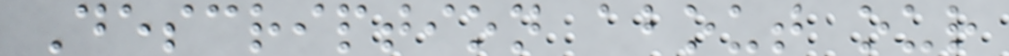Description about our
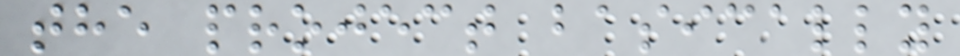the project basically
